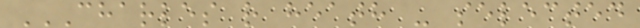CHARLES R HEATH - SELECTED
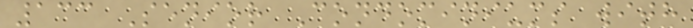133 Senior Condominiums with
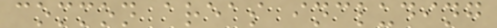common areas including
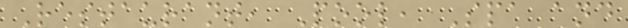Restaurant, Pool, Spa and
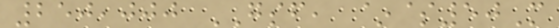250,000 GSF, ~$50M
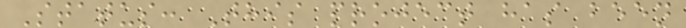Status: This project has been
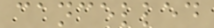cancelled
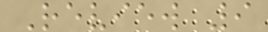Review 9
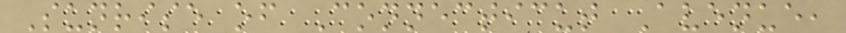Sunrise of Connecticut Avenue,
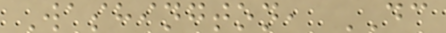Washington, DC
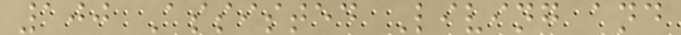100 Assisted Living and
